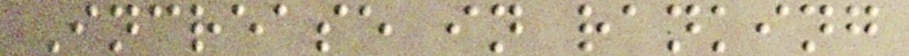Increase in ranking
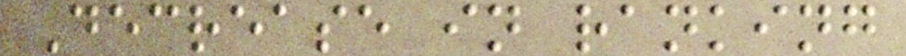Decrease in ranking
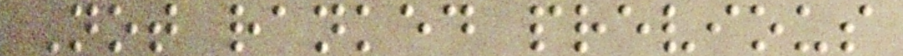Not ranked previous
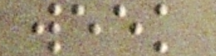week
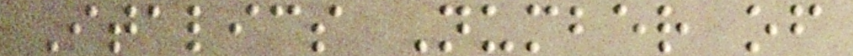Italics Number of
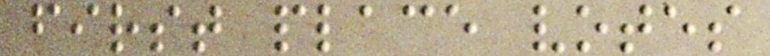first place votes
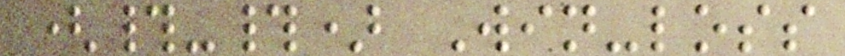(#-#) Win-loss
